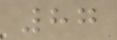87
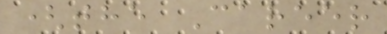(the Career
